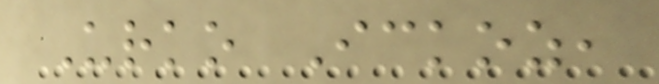Urko Ickoz,
